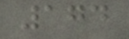174
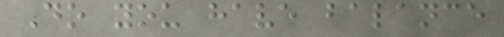Do you have balance
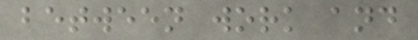between work and
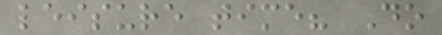leisure time? Do
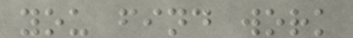you find work
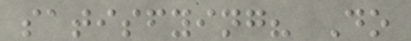satisfying? Do
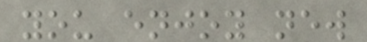you enjoy new
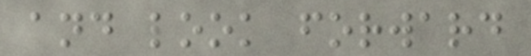and look forward
